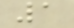1
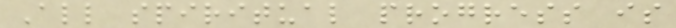All spiritual progress is
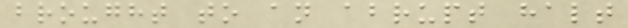brought to an abrupt halt
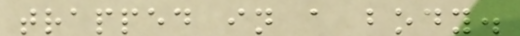trapped in a body.
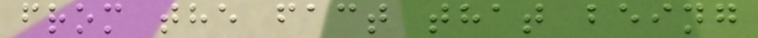from the fact that being
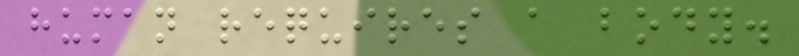human requires a body.
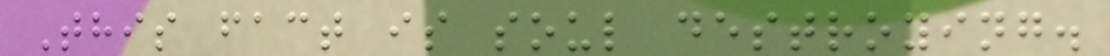This fact is soul destroying.
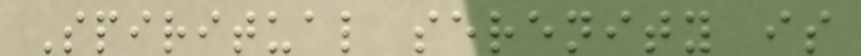Spiritual serenity is
